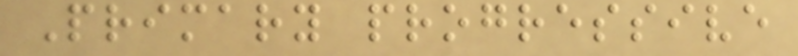Primary progressive
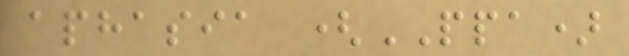aphasia (PPA)
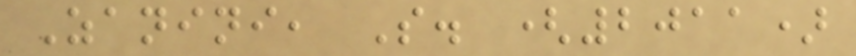Zanini, S. (2011)
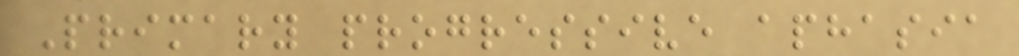Primary progressive aphasia
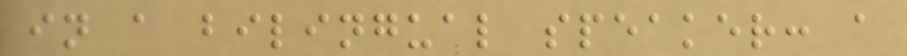in a bilingual speaker: a
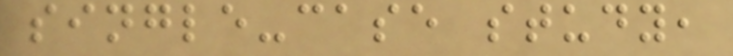single-case study,
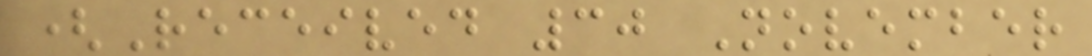(Received 30 November
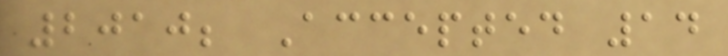2010; Accepted 14
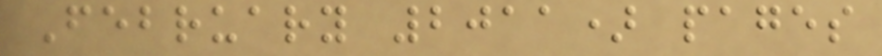February 2011) pages
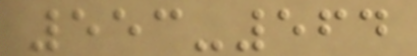553-564
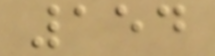154
